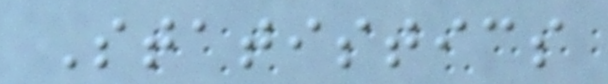Statistics
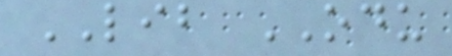LIB ODU
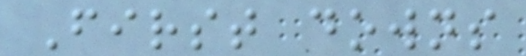First downs
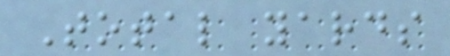Total yards
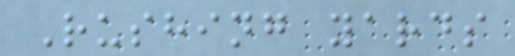Rushing yards
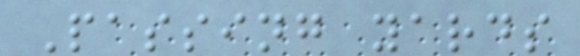Passing yards
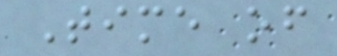Time of
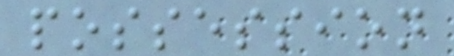possession
